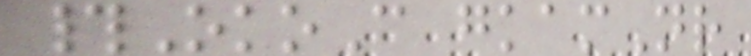#OkoC gkamNr
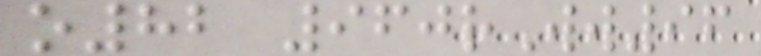o82 960rWw96
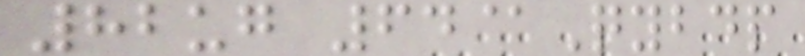82ug 64@Qybdp
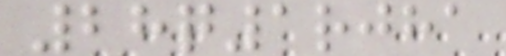28q1rjha
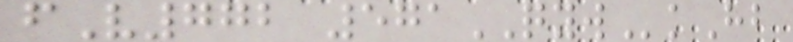fV772 571QYWkHb
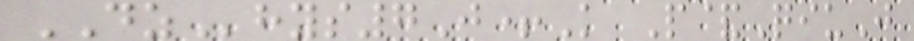DZhys7J+K P&QiuJ
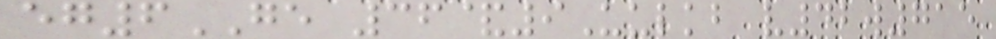eg6GE 36&9Uulkb v42w715
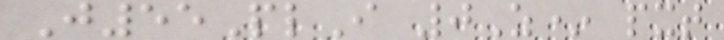J55PlI 0Z* pxt
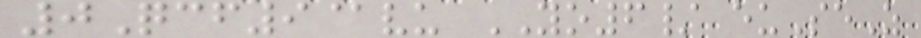0Qcf9@vu YO6/ euSeZ
